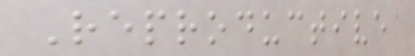Reproductive
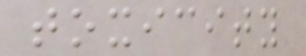toxicity
